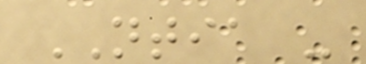NTIA -
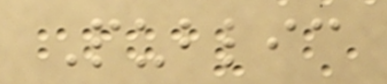Public
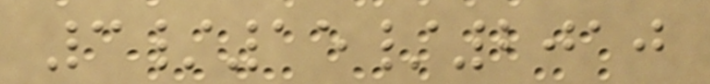3/15/2010
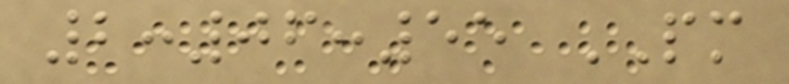2:06:55 PM
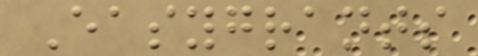Easygrants
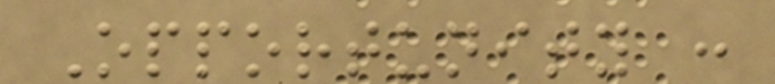Opportunity :
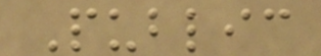Public
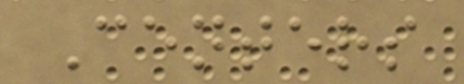Centers
